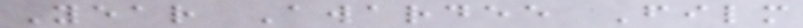Year Awardee Film
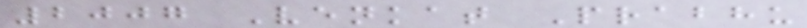2007 Venkat Prabhu
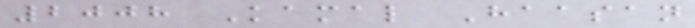2008 Kamal Haasan
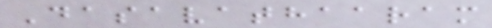Dasavathaaram
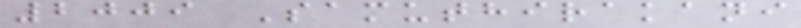2009 Samuthirakani
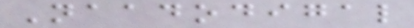Naadodigal
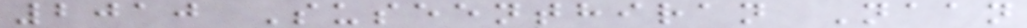2010 Suseenthiran Naan
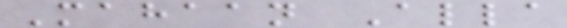Mahaan Alla
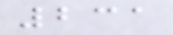231
